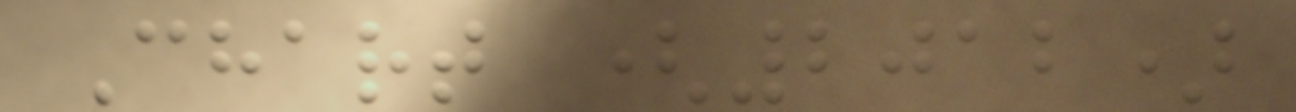Chart (2012)
